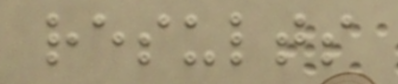results
